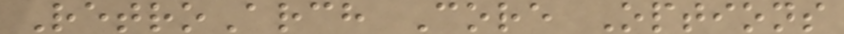RetroArch Core Options
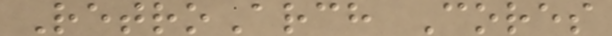RetroArch Cores
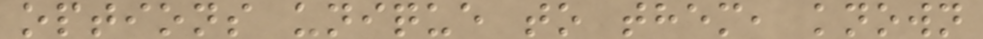options unique to them, known
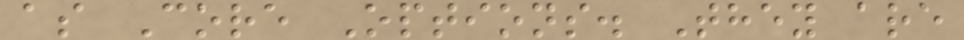as Core Options. They are
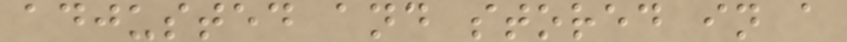adjusted and stored in a
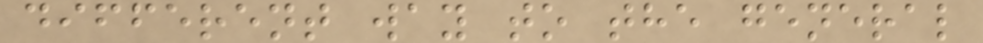different way to the general
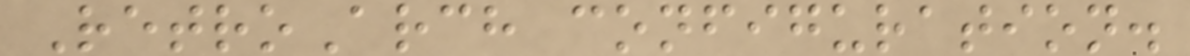RetroArch configuration.
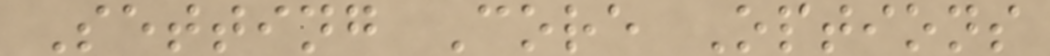Setting Core Options
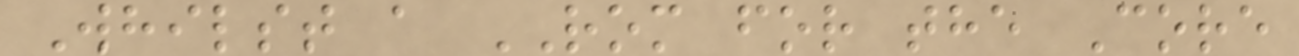Whilst a ROM for the Core
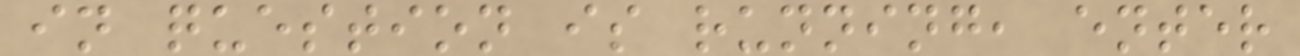in question is running, enter
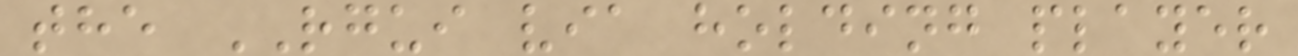the RGUI via holding player
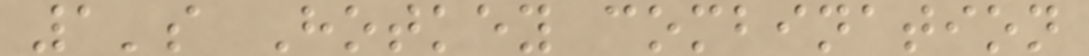1's Hotkey combination
